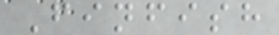Finfish
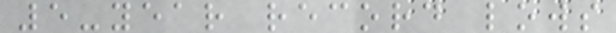5-year record lows
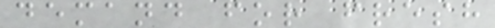demand for fresh
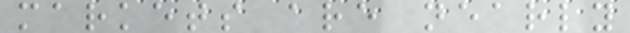markets are nearly
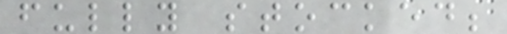fully stocked;
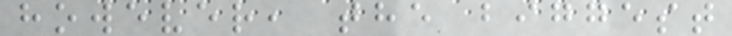however, the biggest
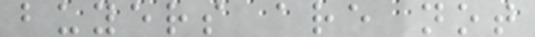buyers are not
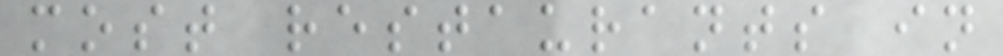most restaurants in
